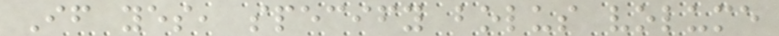If yes, specify bolus volume
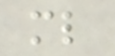ml
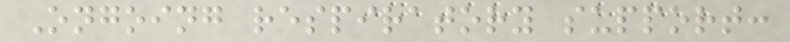Ongoing respiratory support:
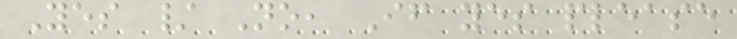Yes / No, If yes please
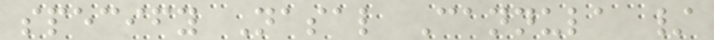specify Nasal Cannula /
